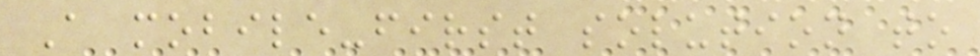A mobile-first solution to
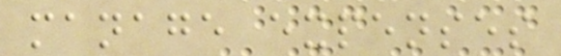manage expenses
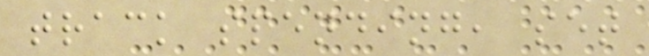track spending, set
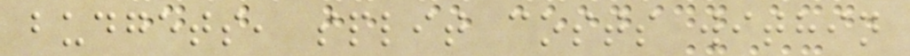budgets, split costs within
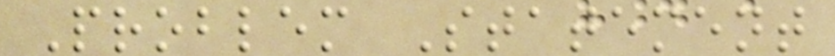Problem Statement
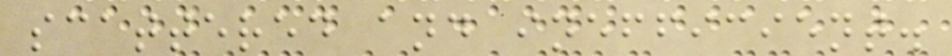scattered and inefficient.
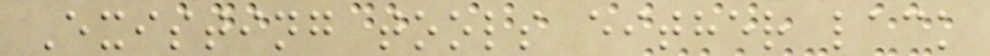Existing tools either lack
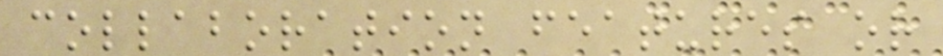collaboration features or
